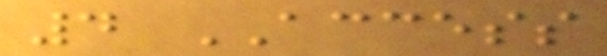4 ACCESS
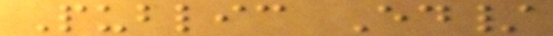Public Ed/
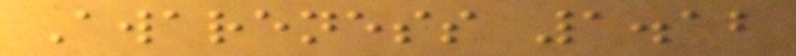Awareness 1.12
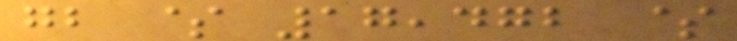gb $ 17,472 $
